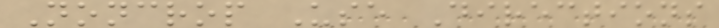Noncrop Use Directions
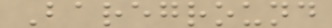Bareground
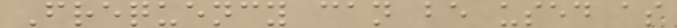Frequency can be used as
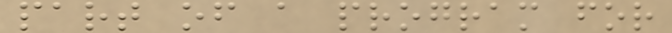part of a program for
